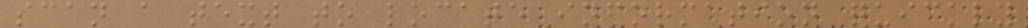scan a text to locate information quickly
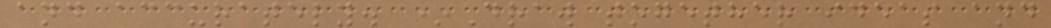and accurately. *Draw together ideas and
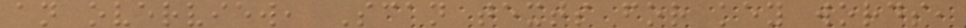an overview, Scan texts for key words,
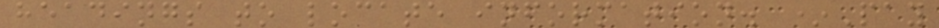headings to locate information. *Pay
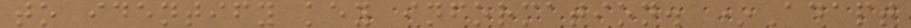to identify key information. *Adapt
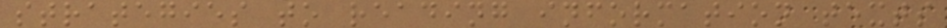strategies to reading information texts
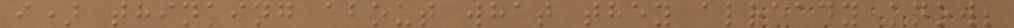i) thinking about what they already know;
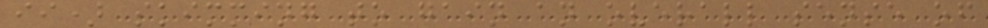ii) skimming to gain an overall sense of
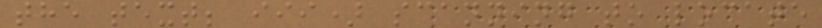the text; iii) scanning to locate
